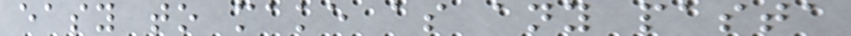easy to make as any pasta
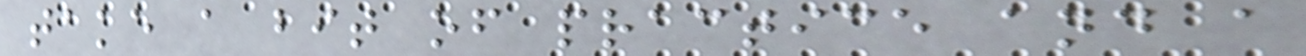take a bit of practice and a
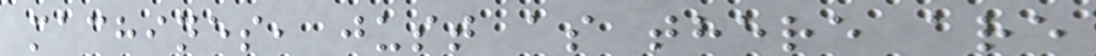machines, just as there are
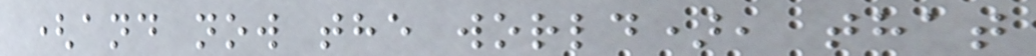(and now the world), that
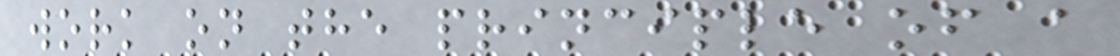work on the principle of a
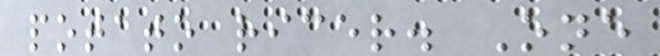potato ricer. One
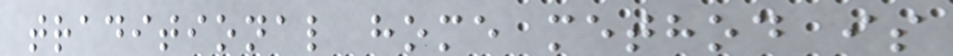traditional home method is
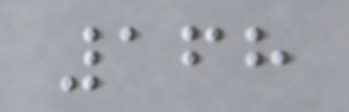168
